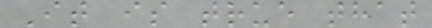It is true that
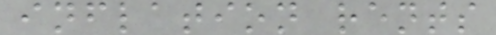inflation rents
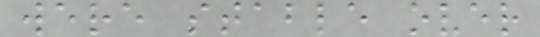were stable over
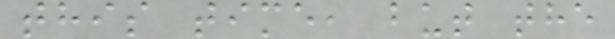this time, but the
